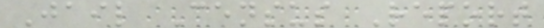Jail Census Report
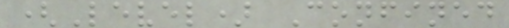(Level) Confined
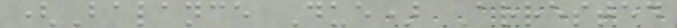(Balance Due) Arrested
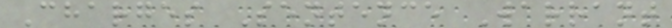Charges Sentence Warrant
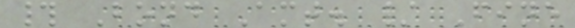# Bond Amt. / Fine
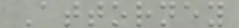Attorney
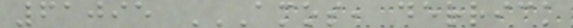61095 AMOS, DERRICK
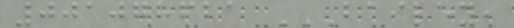001078621 BAILEY,
